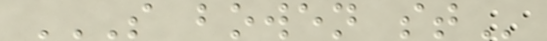S BOWEN ST
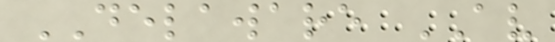DELAWARE AV
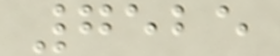7525
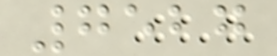7527
